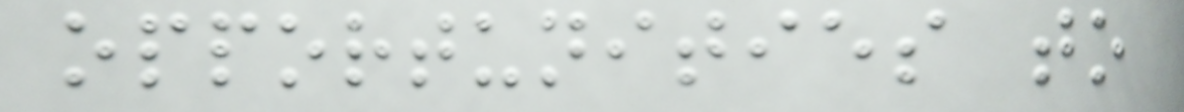opportunities to
